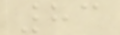83
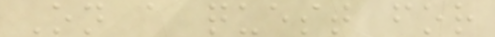On a quest for
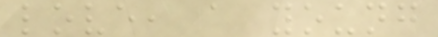love, a young
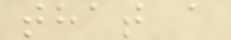that a
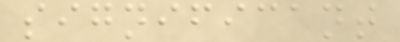significant
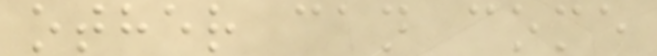other can come
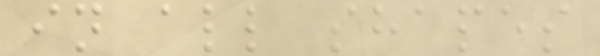in all shapes
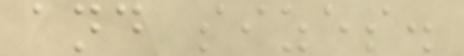and sizes.
